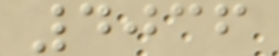4036
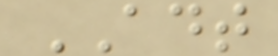ADT
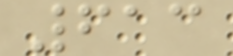613
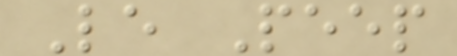Le Peep
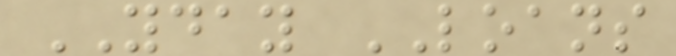YDAY LOANS
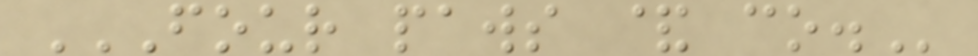FOUR PAWS & CO.
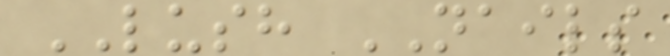LUSH NAILS
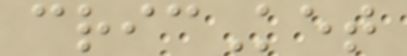cricKet
